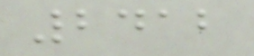2412
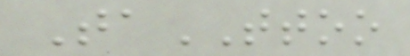TaTTOO
